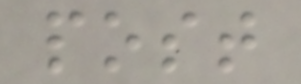post
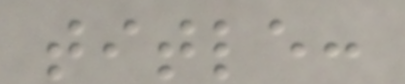title:
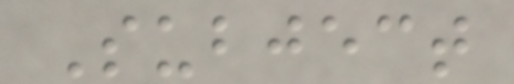Subject
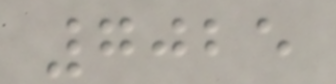7025
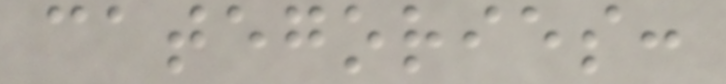categories:
